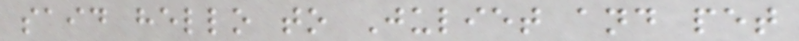said hello to Juliet and pet
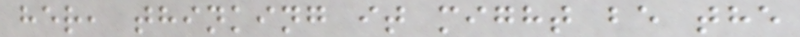her, thinking it might be the
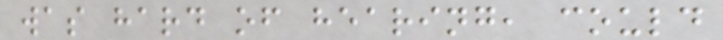was hard of hearing, could
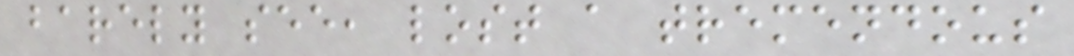barely see, lost a tremendous
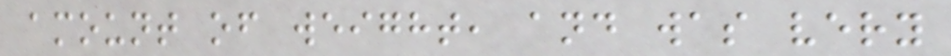amount of weight, and was very
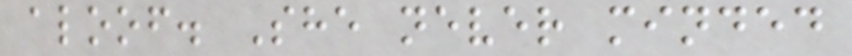aloof. She never minded
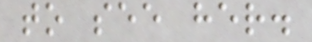to see her.
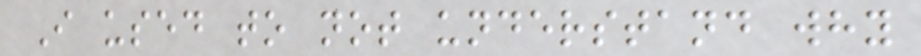I used to not understand why
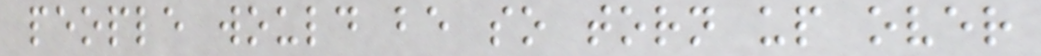people would be so torn up over
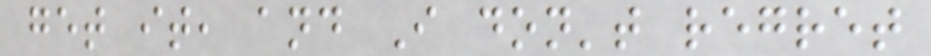get it, and I don't regret
